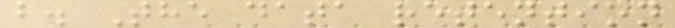b. The data retention
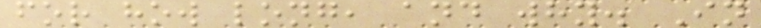for how long, and why. In
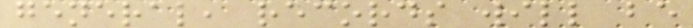general, records will be
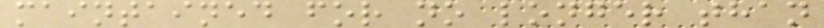maintained for no longer than
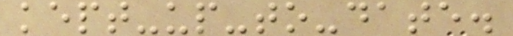kept-up-to-date.
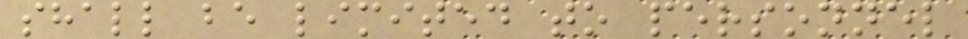shall be limited to personnel
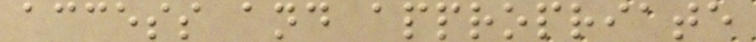access and appropriate
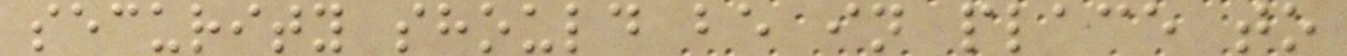security should be in place to
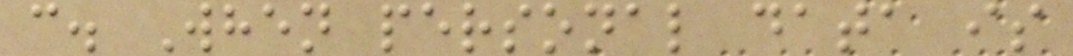c. When personal data is
